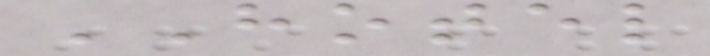HOTEL
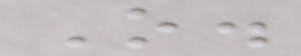O.
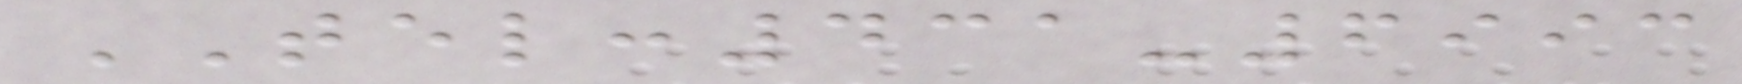TEL:431-6993
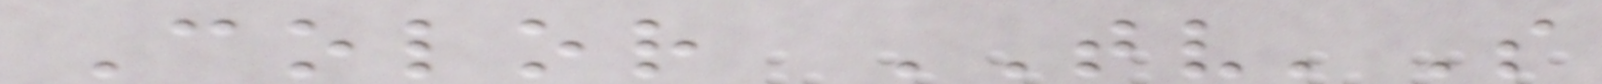Color TV'S
